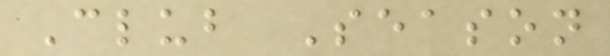Club Season
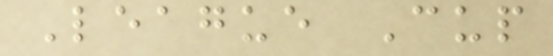League Cup
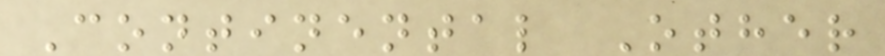Continental Other
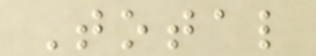Total
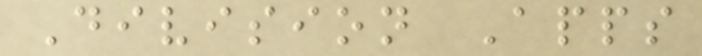Division Apps
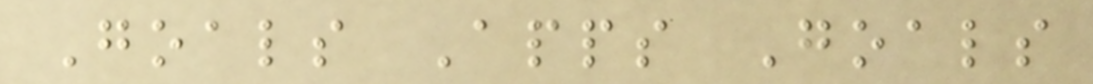Goals Apps Goals
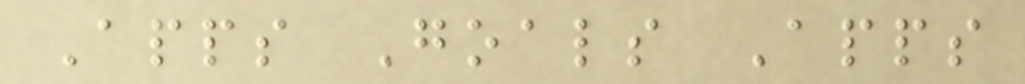Apps Goals Apps
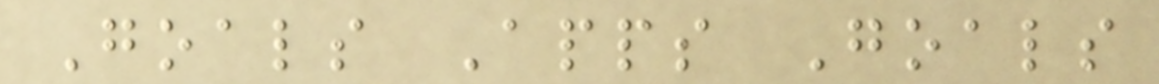Goals Apps Goals
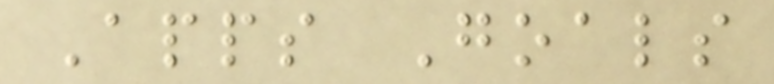Apps Goals
